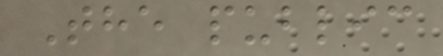The public
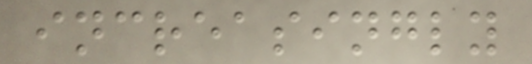increasingly
